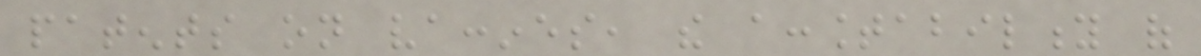patents on vaccines, the accountability of
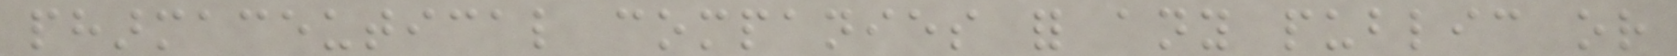pharmaceutical companies for any public or
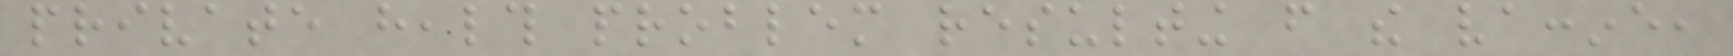private health problem resulting from the vaccine,
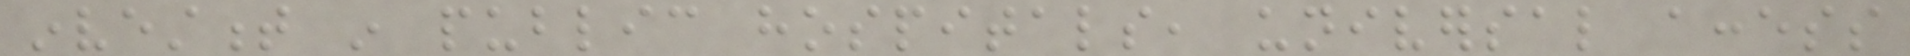investment in public hospitals, universal access
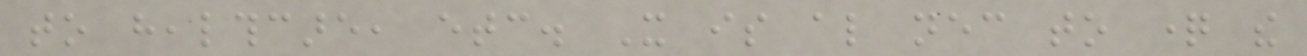to healthcare, etc. It is also necessary to question the
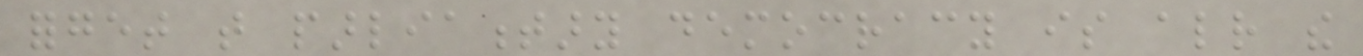forget that parliamentary democracy is already the
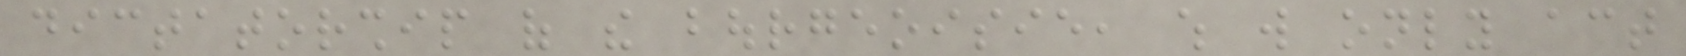dictatorship of the bourgeoisie, which will only act
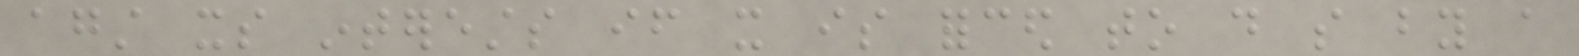against its interests if it is forced to do so by a
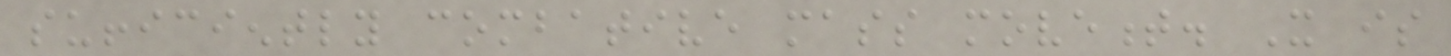sufficiently combative mass movement. It is
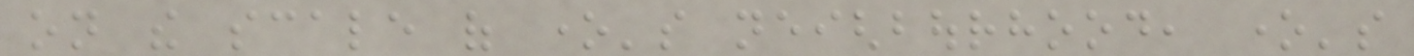on the scale of one's neighbourhood, one's
